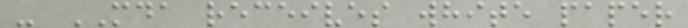- MDA receives white paper
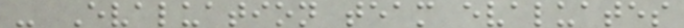- Evaluation team evaluates
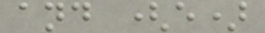and (e)
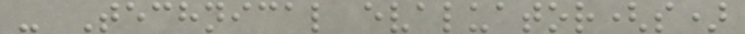- Technical evaluator(s)
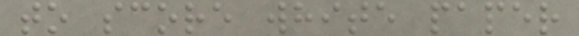to score white paper
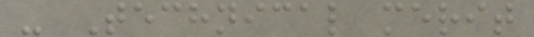- Technical merit
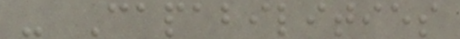- Capabilities
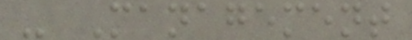- Management
